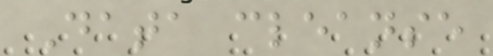Data cleanse
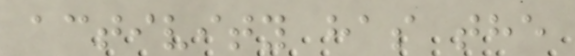activity has the
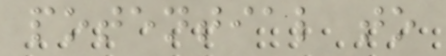potential to
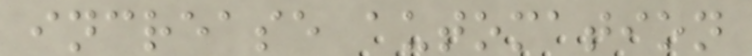increase automation
